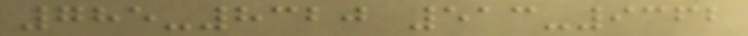785-8320 513-9362
